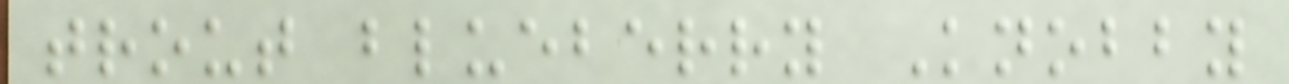trout blueberry Knobby
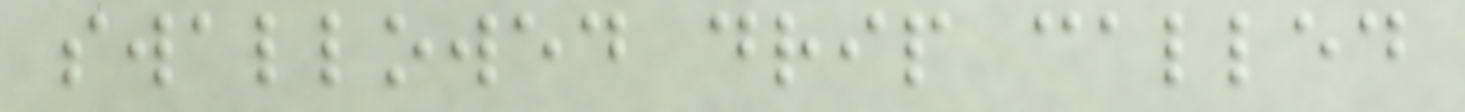swallowed drip called
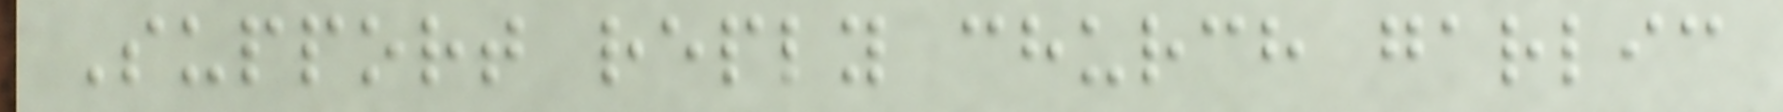Support reply church garlic
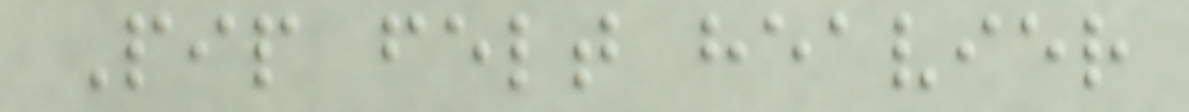Pip felt heavier
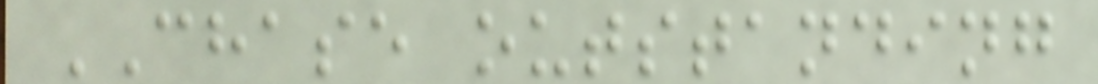CHASE outstanding
